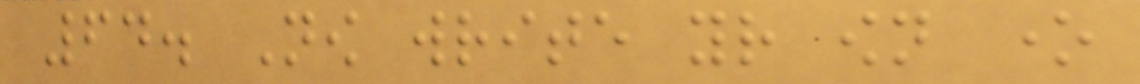64. Now write your own one
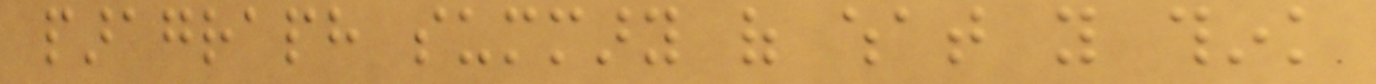paragraph summary of what you think
